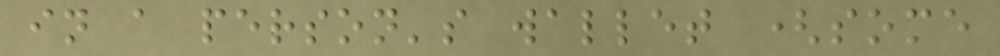in a person's wallet (some
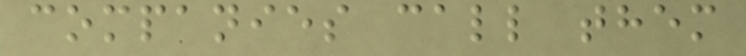companies call them
